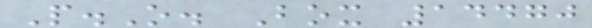P.O. Box 14470
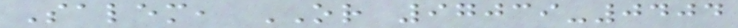Salem, OR 97039-0404
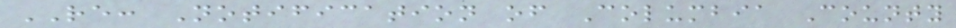RE: Notification of Columbia County
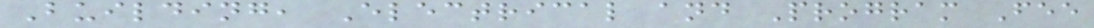Building, Electrical and Program Fee
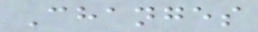Changes
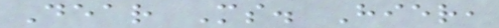Dear Ms. Hier,
